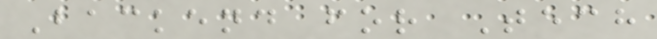Backend for Tech
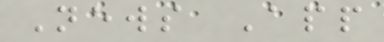News App
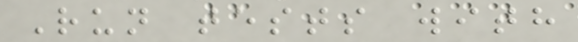Run tests with
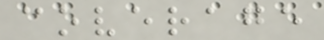coverage
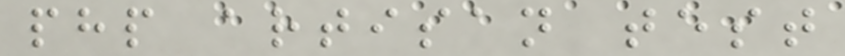php artisan test
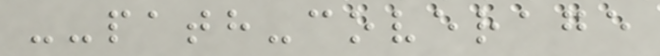--path-coverage
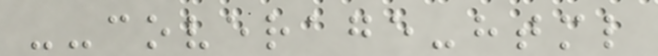--coverage-html
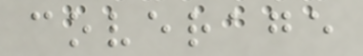coverage
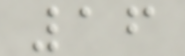16
